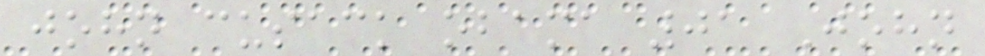john cusack obama 01 John
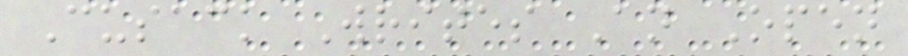Cusack Writes An Open
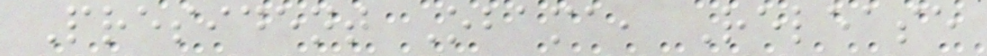President Obama, Release
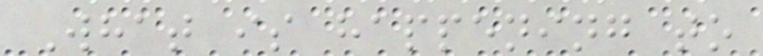What is happening to
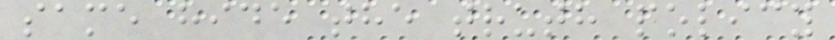same hide the truth policy
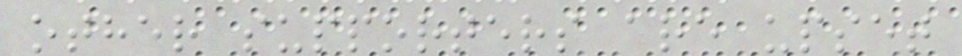other supporters are upset
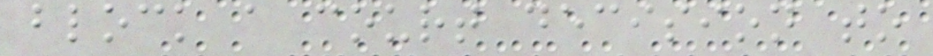block a court decision to
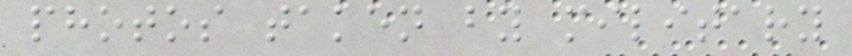photos taken by military
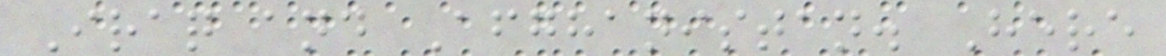Iraq and Afghanistan. Here
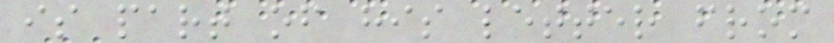is part of his letter from
